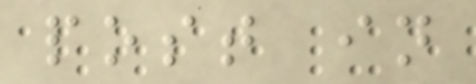post in
